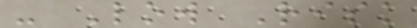- Low Risk
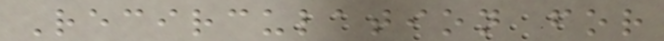Recirculation for
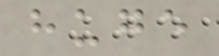huge
